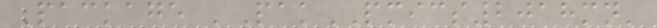Package 'PakPMICS2018mn'
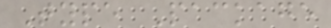Type Package
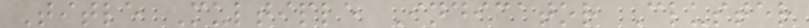Title Multiple Indicator Cluster
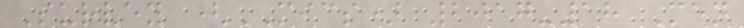Survey (MICS) 2017-18 Men
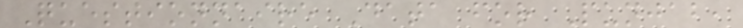Questionnaire Data for Punjab,
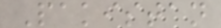Pakistan
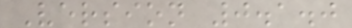Version 0.1.0
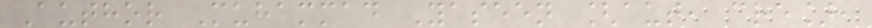Author Muhammad Yaseen [aut, cre],
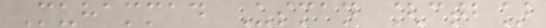Muhammad Usman [ctb]
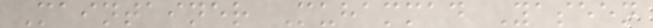Maintainer Muhammad Yaseen
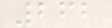262
